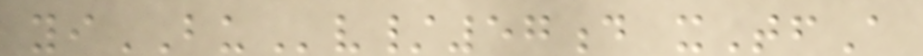yiBUv/57d xTfA
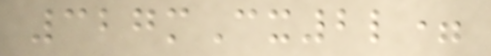327mCx2l=
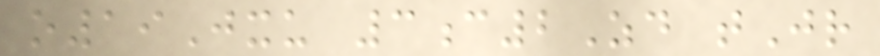o19Jxu 3c2Zd tJr
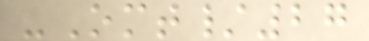-Omt/27
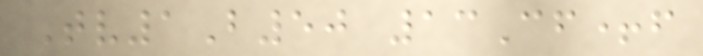Tv1B50 13Cf+f
